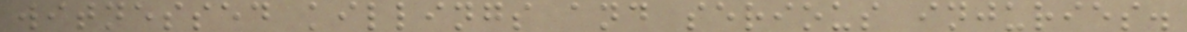witnessed killings and serious injuries.
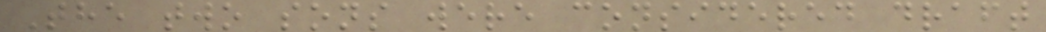The two sons were considered draft
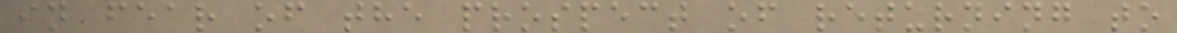in fear of the prospect of returning to
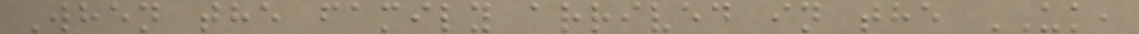When the family arrived in the UK,
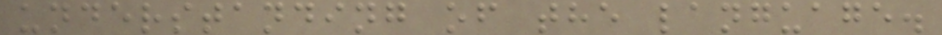understanding of the language.
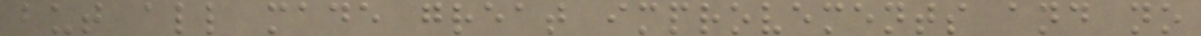but all made great improvements and no
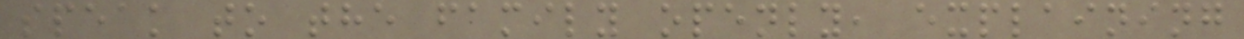speak to the family openly, explaining
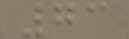73
